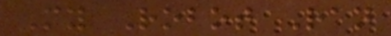My Robot Ran
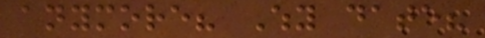anymore? Why date?
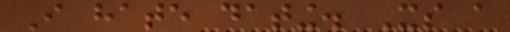I hate dating. Its a
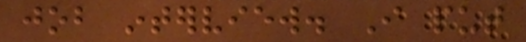job interview. I put
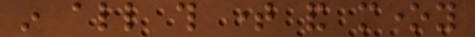in all this time and money
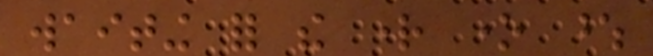waiting for the right one whose
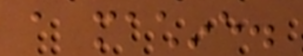a machine.
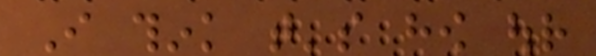I think that's how our
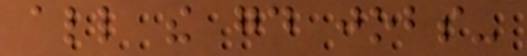all the good jobs-
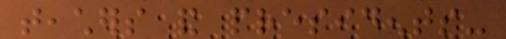teachers and presidents-
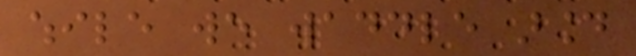while we waddle around
